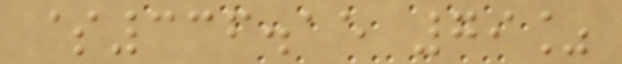$336.15 79%
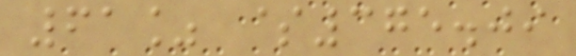61% $375.09
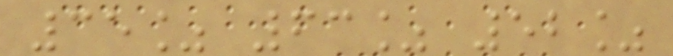35% 63% 52%
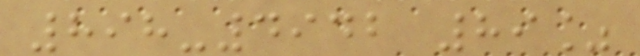898-4942 89%
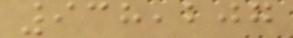938,207
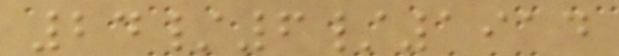24/6/1914
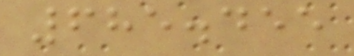685.455
